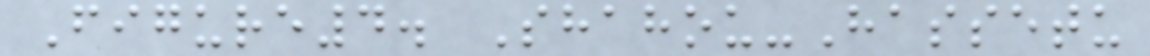Figure4. Shahou-Hassetu
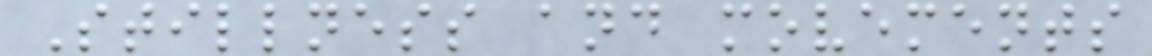Stillness and movements
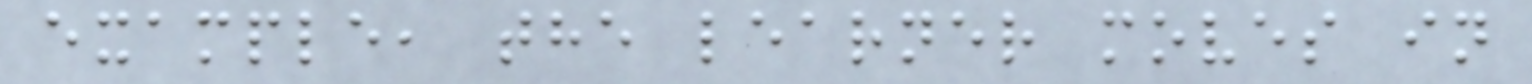example, the learner moves in
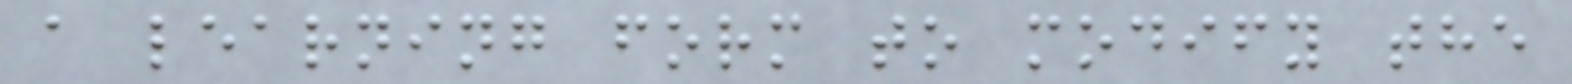a learning form to modify the
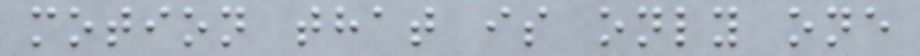motion that is only one
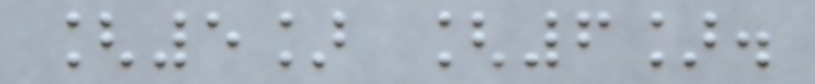[5] [6].
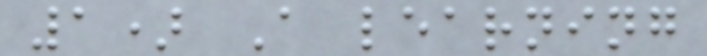1) A learning
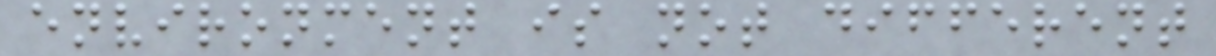environment is not different
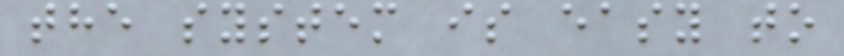the system is easy to
